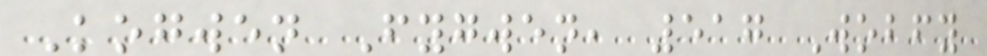Kogwen Fygwen, 517 Wobfy
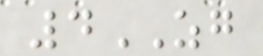4ZG
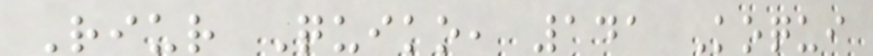Riur Quiko, 141 Koqui
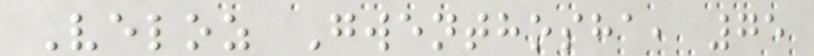Veloz Gwenthosha, 75
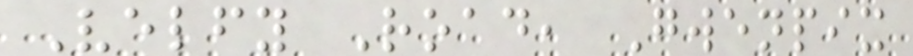Velfy Road, Gwenpix
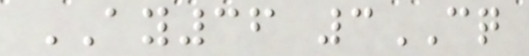AY36 3CQ
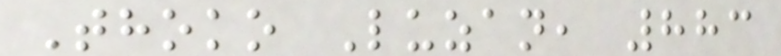Thoko Luzan, 883
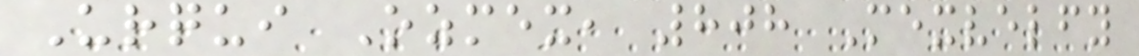Urqui Ozmex, 808 Mexvelfy
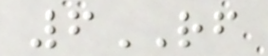6RF
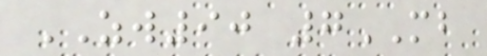ZW90 7MB
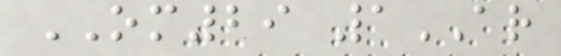OM29 1AR
